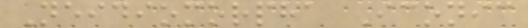Neidiomorpha Iconic
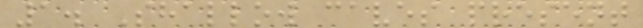1. Shallow caves present
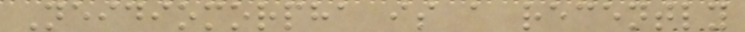Neidiomorpha is a recently
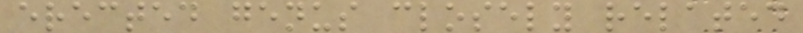erected genus closely related
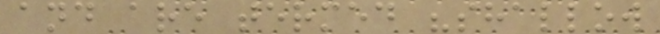and are termed "shallow
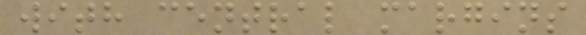with central margins
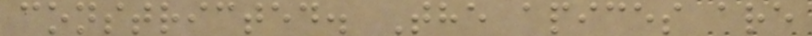constricted. The apices are
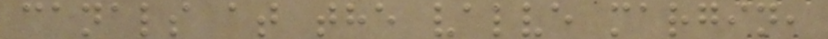canals at the valve margin,
